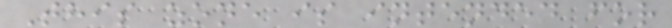This zone is intended for
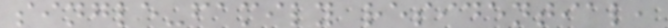single-family residential,
